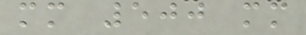mm 500 mm
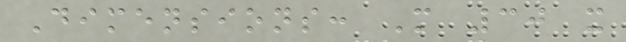Dimensions: M 30 x
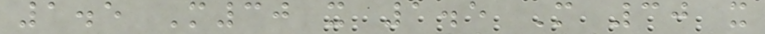1.5 M30 x 1.5 M 30 x
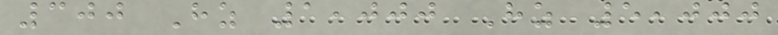300 Hz 1,000 Hz 5,000
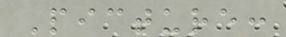Picture:
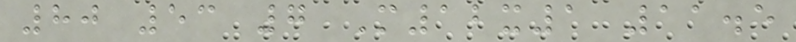80 53 7 M12x1 11.5
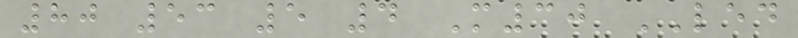80 53 5 4 M30 LED
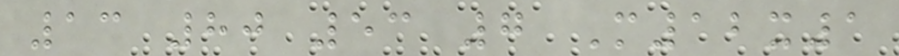13 80 53 7 M12x1
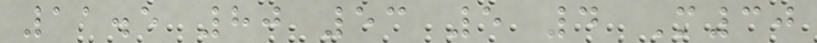11.5 80 53 5 4 M30
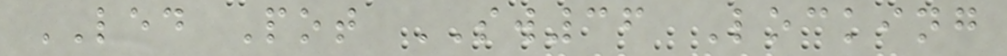LED Pot SW36 Locking
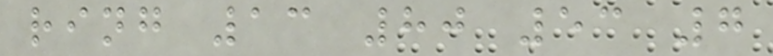ring 13 80 53 7
